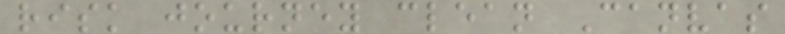risk journey clean Canvas
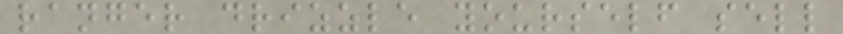ranger drizzle yourself sell
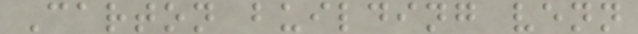Carton building venn
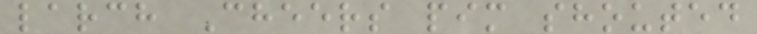larch Cheers pim shouted
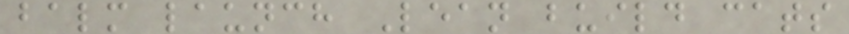balm launch Lean build cats
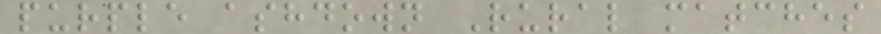purple ashdown Rural matches
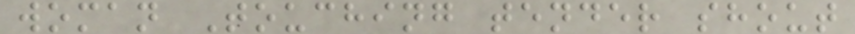woman Touching tender shout
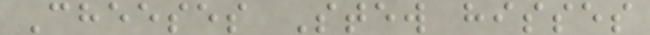Cheeses Stew hisses
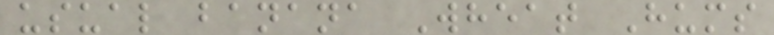usual banana Wheat Hums
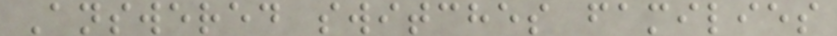Answered switches families
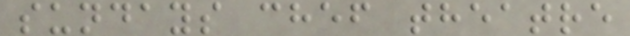sundays chef theatre
